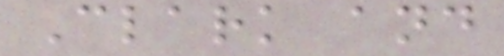Clark and
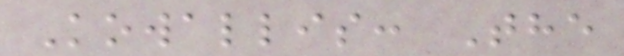Kowallis: The
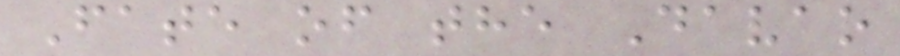Fate of the Davao
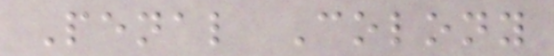Penal Colony
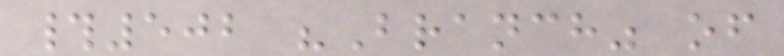#502 "Branch" of
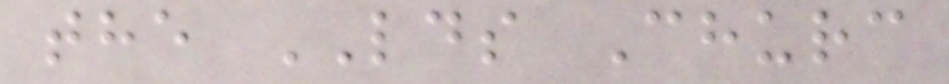the LDS Churc
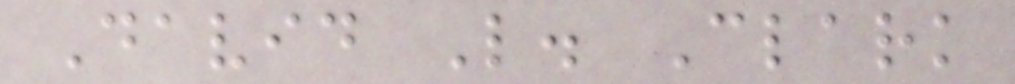David L. Clark
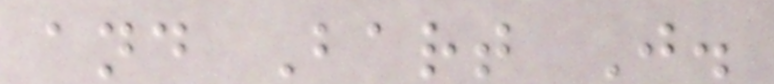and Bart J.
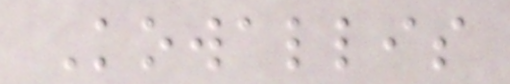Kowallis
